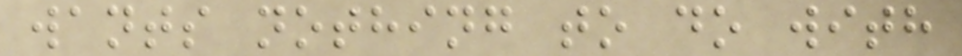wants nothing to do with
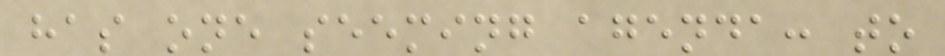has one seeming agenda: to
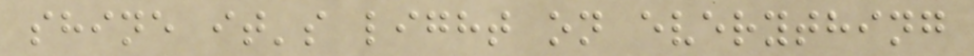shine it's light on everything
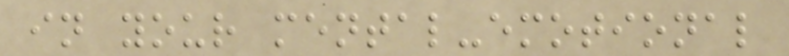in your mental-emotional
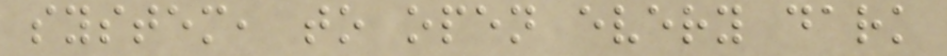system, to open every dark
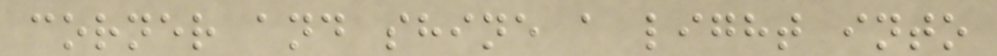corner and shine a light into
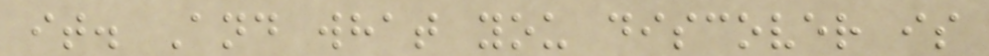it. And what you discover is
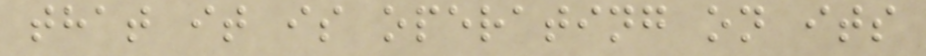that it is operating on its
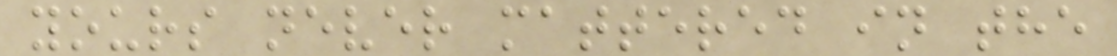yours never mattered in the
